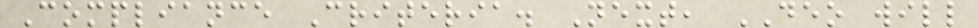Compliance Criteria. Next, DEO will
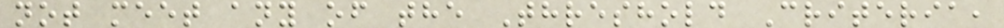not meet any of the Threshold Criteria,
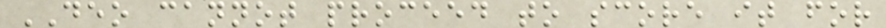DEO cannot proceed to score it for
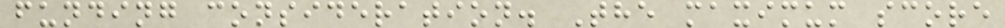funding consideration. The maximum score
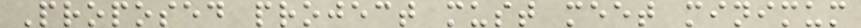Proposed project must meet minimum
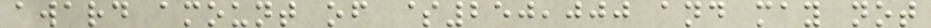award amount of $250,000 and may not
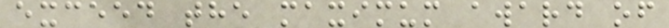exceed the maximum award of
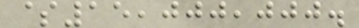$15,000,000.
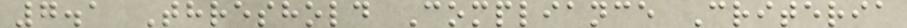7.1 Threshold Compliance Criteria
